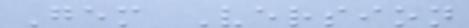Gem Version
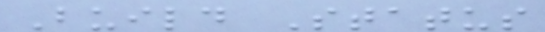Build Status
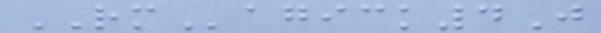RMagick4J
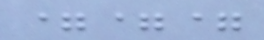===
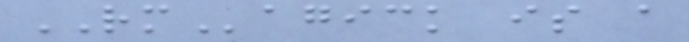RMagick is a
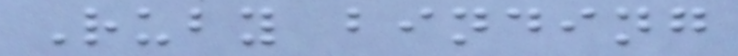Ruby binding
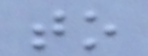to
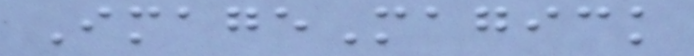ImageMagick
